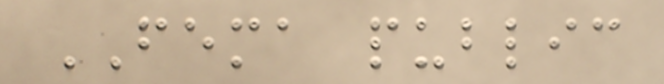FEMA public
